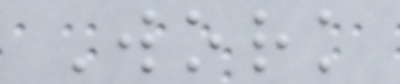Work
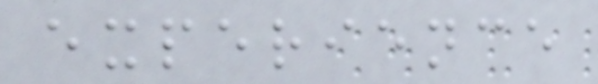experience
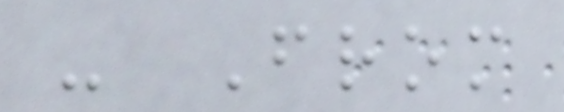- From
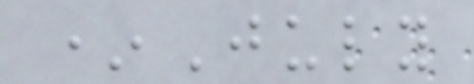*July
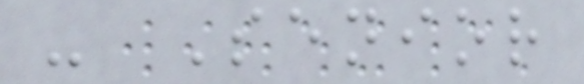- Senior
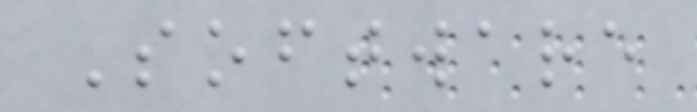Software
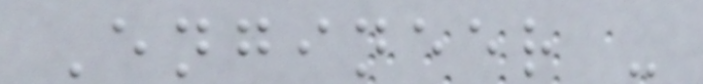Engineer -
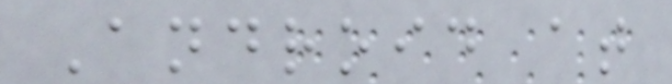Android at
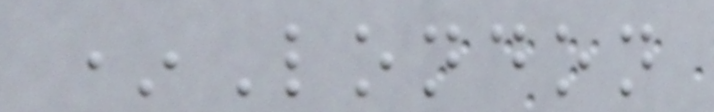*London
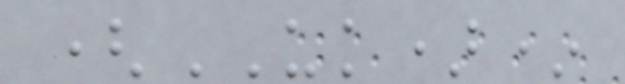(UK)*
